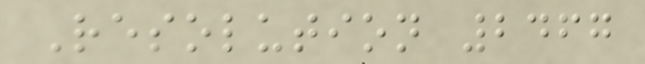Resolution 2467
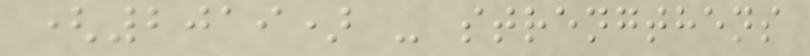(2019) - strengthens
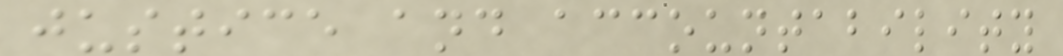justice and accountability
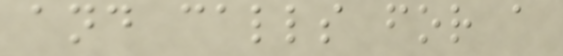and calls for a
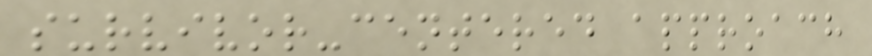survivor-centered approach
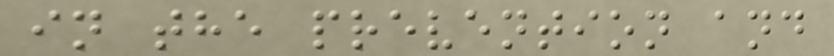in the prevention and
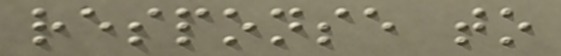response to
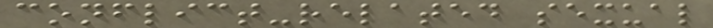conflict-related sexual
